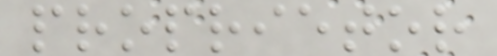proprietor
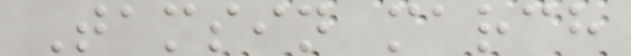Tamsin march
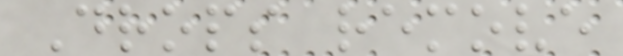Drops remove
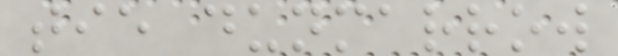tie dunmarrow
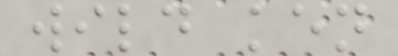wild ken
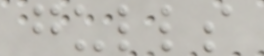gulls
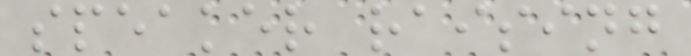speaker raising
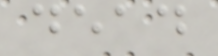dead
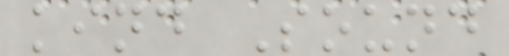kind Sound
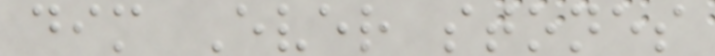dim Ever stones
